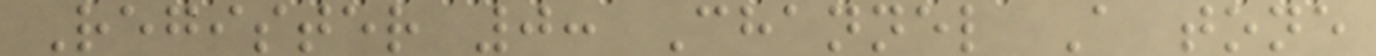Register 0: Channel A tone
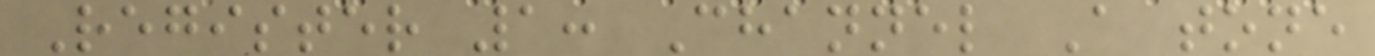Register 1: Channel A tone
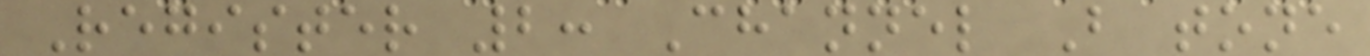Register 2: Channel B tone
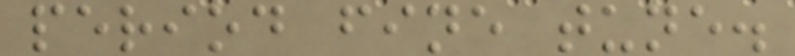period fine tune.
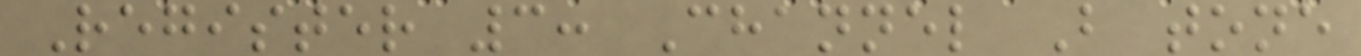Register 3: Channel B tone
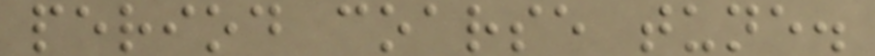period coarse tune.
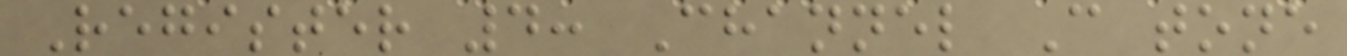Register 4: Channel C tone
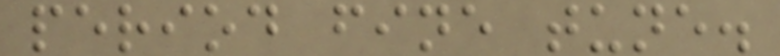period fine tune.
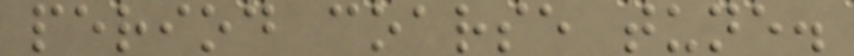period coarse tune.
